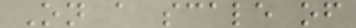On a scale of
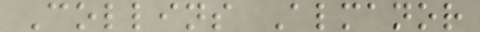Collins Almanor
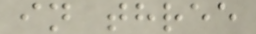in three
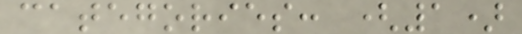categories: (1)
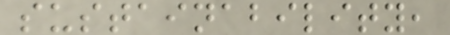sustainability,
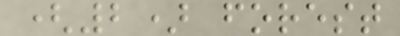(2) forest
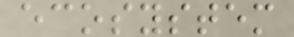ecosystem
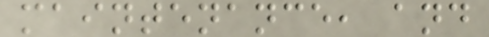maintenance, and
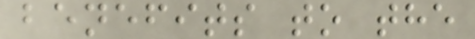benefits to the
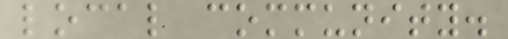local community.
